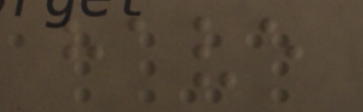have
